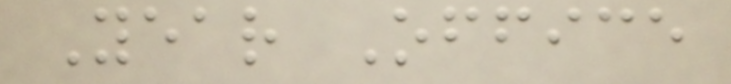Year Office
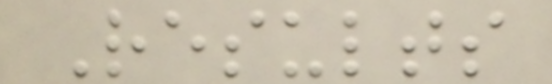Results
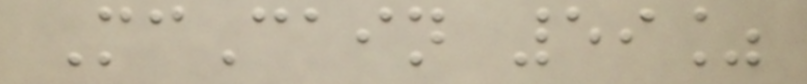McCain 59%
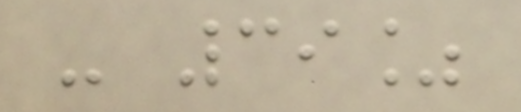- 39%
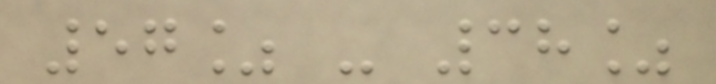57% - 38%
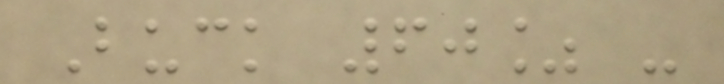Buck 60% -
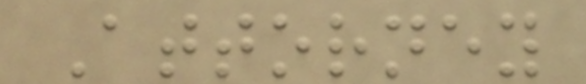Attorney
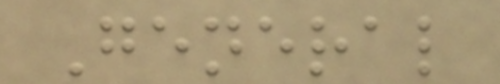General
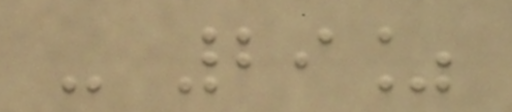- 29%
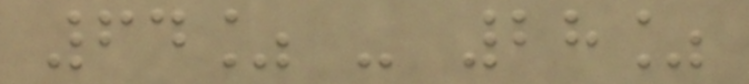64% - 28%
